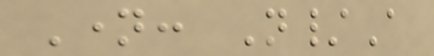Name: N/A
